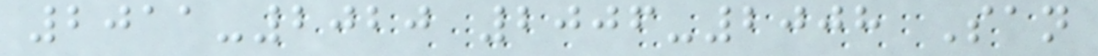2011-2020 2006-2008 San
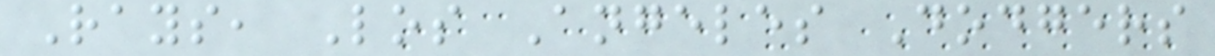Rays, Los Angeles Dodgers
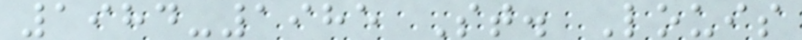1984-1985 St. Louis
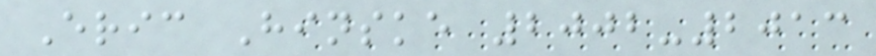Eric Hinske 2002-2013
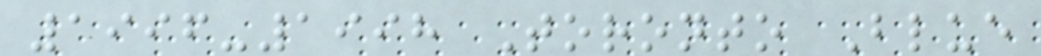1996-1998 Toronto Blue
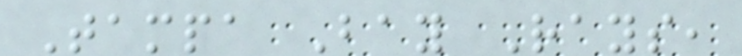Tampa Bay Rays,
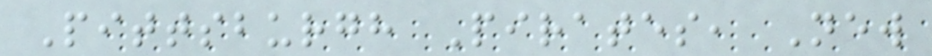Pittsburgh Pirates, New
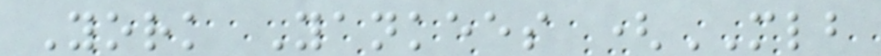York Yankees (MLB
